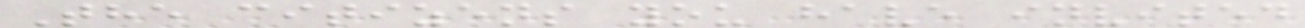The citizens you have invited
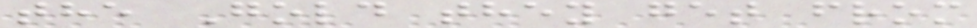the Gold they get from
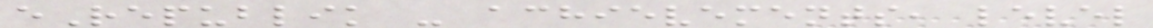eRepublik - achievements, level
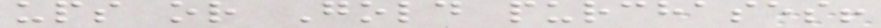ups or Gold purchases!
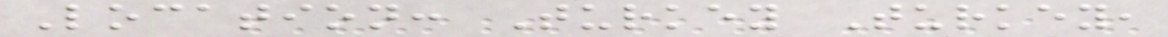Location: Turkey Turkey,
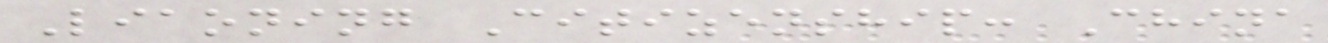Liaoning Citizenship: China
